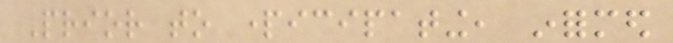Prior to participating, informed
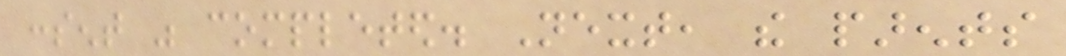consent was completed. Next, the parents
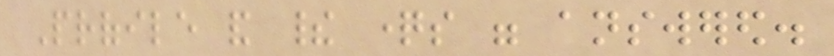Profile and their questions were answered.
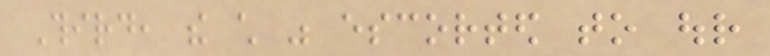Third, the child was escorted to our
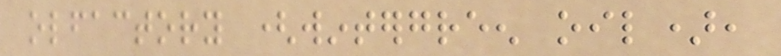olfactory (wintergreen oil),
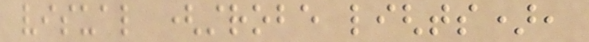visual (strobe lights),
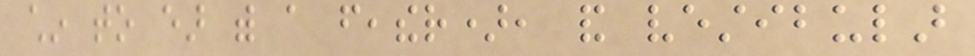chin to ear with a feather), and vestibular
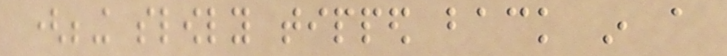(being slowly tipped back in a
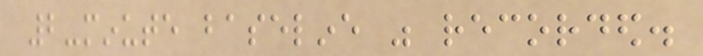2-minute baseline was recorded.
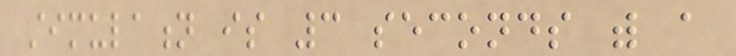stimulation is 3 seconds with a
